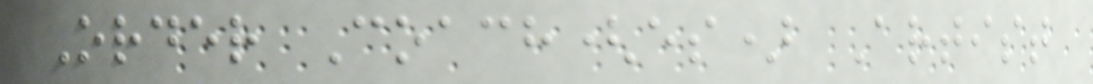Order Coach(es) Artist
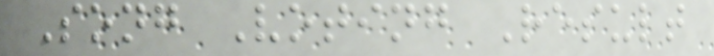Song Voting Result
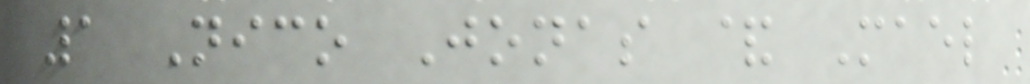1 Nico Jonas & Mael
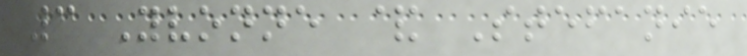3 Yvonne & Stefanie
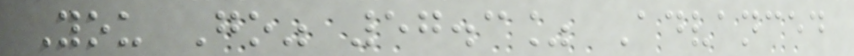You Go" 57.3% Advanced
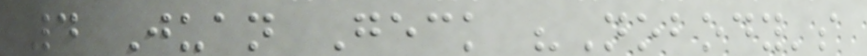4 Juan Geck "Nobody's
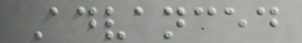Advanced
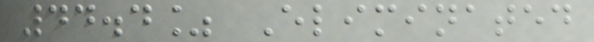44.4% Eliminated
